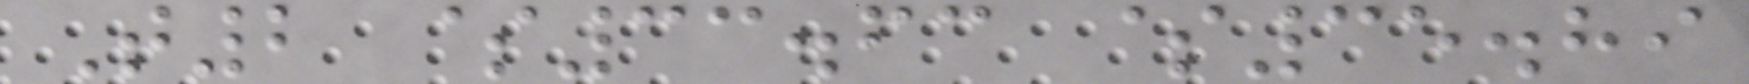T2 $33.63 $35.89
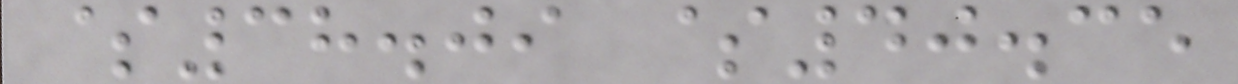$38.09 $40.35
